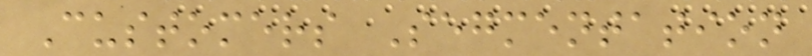Customers Segmentation
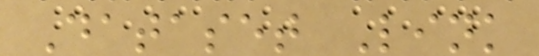Dataset Link
